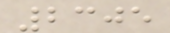2305
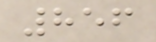856
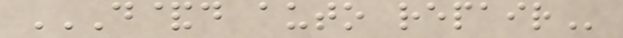D&D AUTO REPAIR
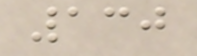130
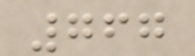767
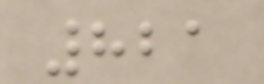821
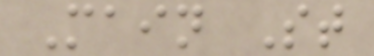Main St
